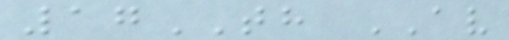17TH AV
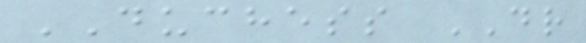DUCHESS DR
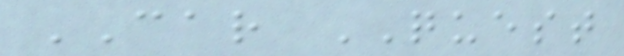CAR QUEST
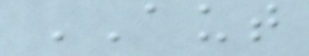AUT
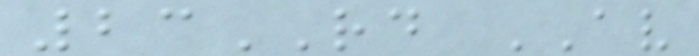23RD AV
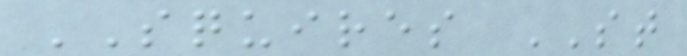SQUIRES ST
